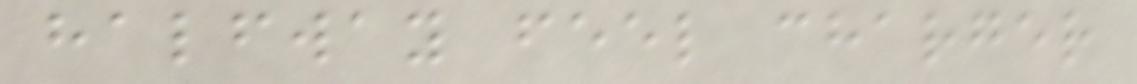halfway feel charger
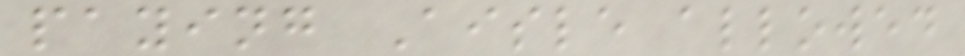paying Aisle allowed
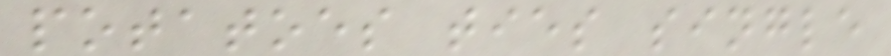potatoes ties single
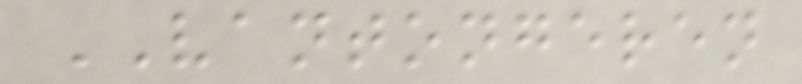VANTONGEREN
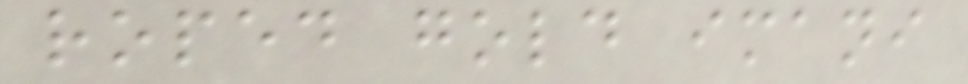roped gold imani
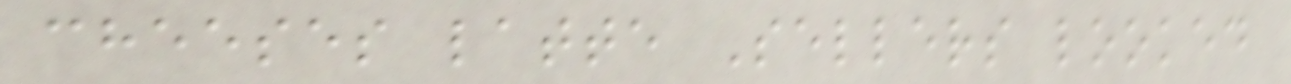cheeses latte Sellers looked
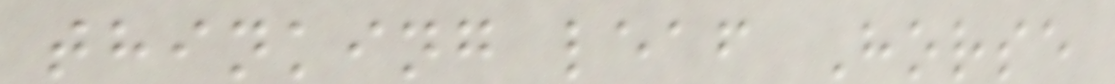thinking leaf Horse
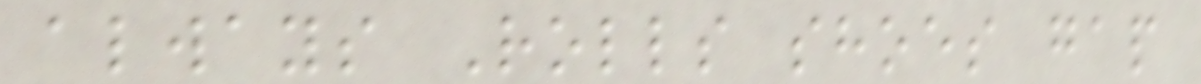always Rolls shoes gap
